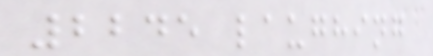2245 laughing
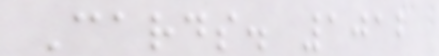Cards. 1012
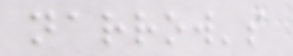narrow's
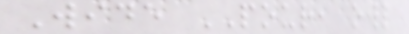Wide POUR, owl
